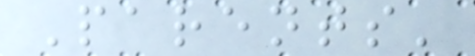Parents'
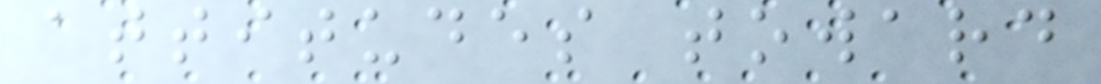attitudes toward
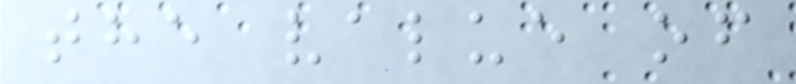the value of
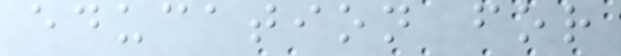education for
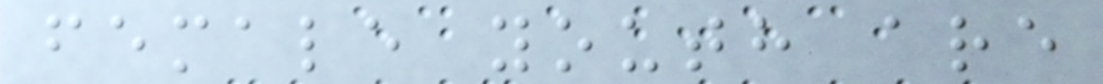female youth are
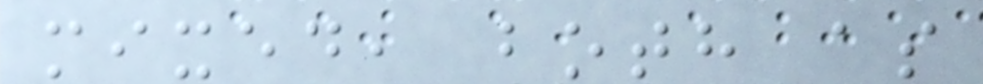mixed, both as
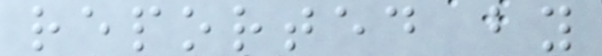reported by
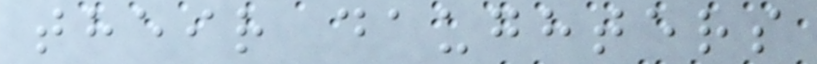their daughters
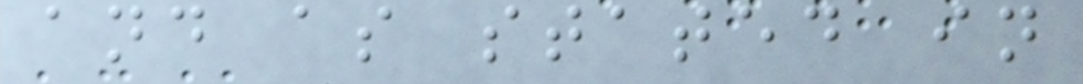and as stated in
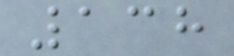138
